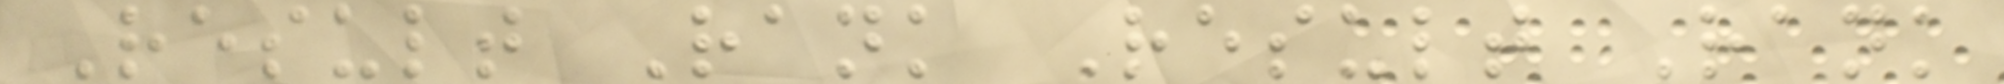Result Rank Result Rank
